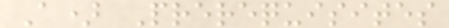A) Prerequisites
